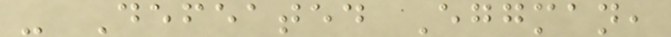- Defeated Eggman,
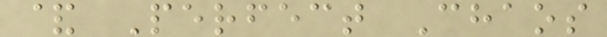& Perfect Chaos
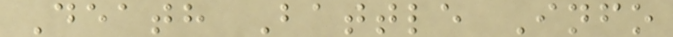Death Battle Info
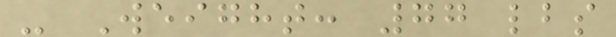- Weight: 77 lbs
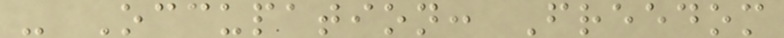- Occupation: Freedom
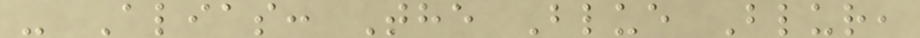- Alias: The Blue Blur,
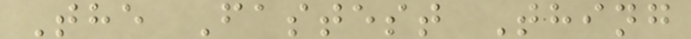The Fastest Thing
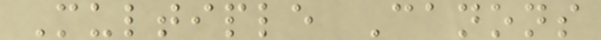Multiple Canons
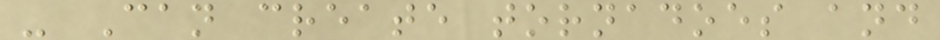- Can create tornadoes and
